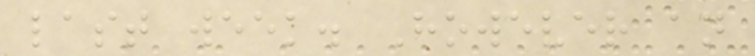last week. However an
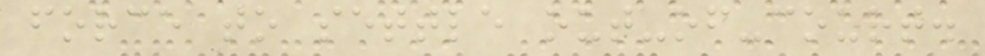force to settle out-of-court.
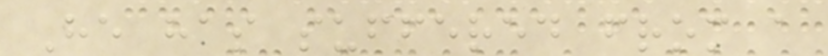He has suffered from a
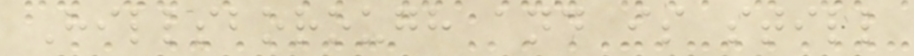Hillsborough and is still
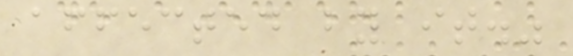affected by it."
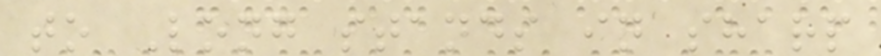to Long stands in sharp
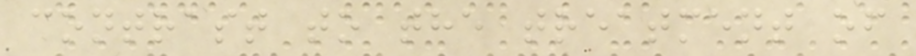contrast to the treatment of
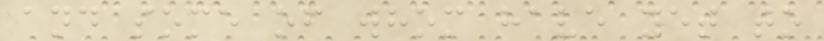and some of whom have yet to
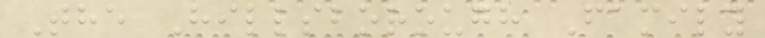The Hillsborough Family
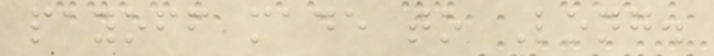payoff made to Long.
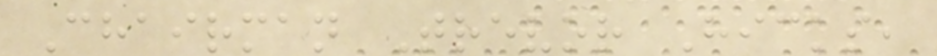Chairman Trevor Hicks,
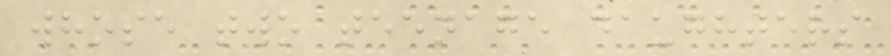whose two teenage daughters
